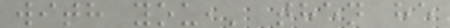with you,' then he
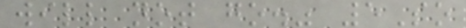will not go." 5So
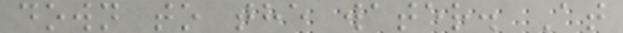down to the water. At
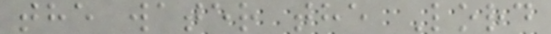the water the Lord
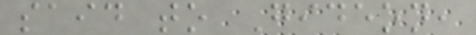said to Gideon,
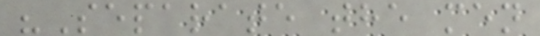"Separate the men
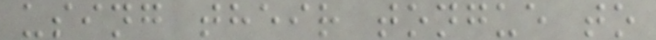using their tongue to
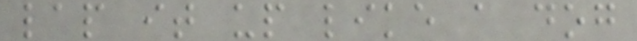lap it up like a dog
